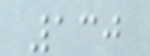130
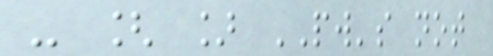- [ ] PW's not
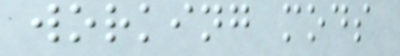working mods
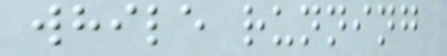while running
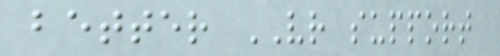better VR support
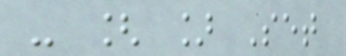- [ ] Set
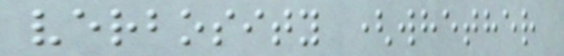verbosity (whether
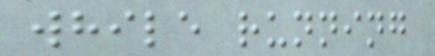while running
